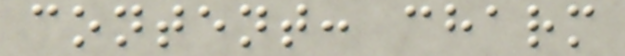content: charm
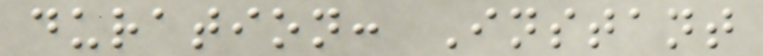duration: Instant
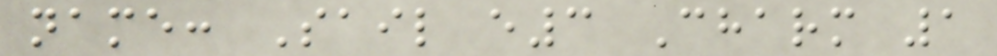name: Sail e3 Charm 1
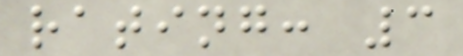rating: 3
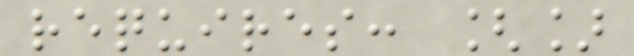requires: []
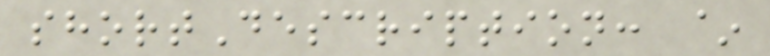shortDescription: ~
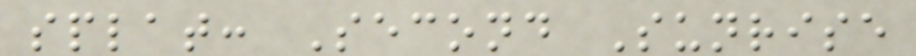splat: Second Sunrise
